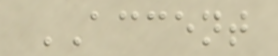ACCENT
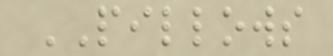PILLOWS
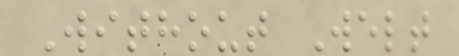Without Welt
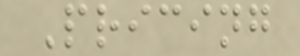Pricing
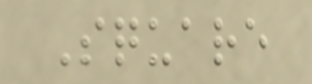Square
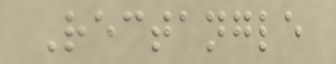Rectangle
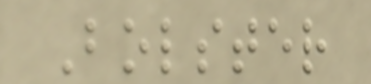Bolster
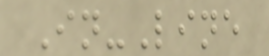In-Line
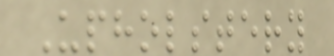Upholstery
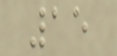15
